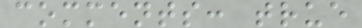comments: true
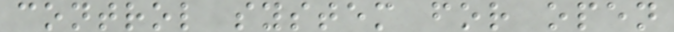control system for open
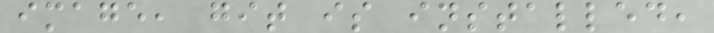image, git is installed,
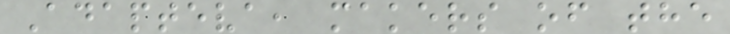Adapteva, makers of the
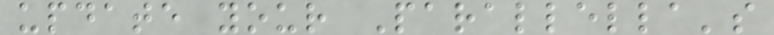update your Parallella's
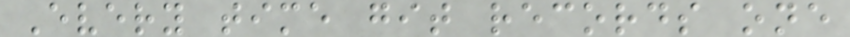Every time git records one
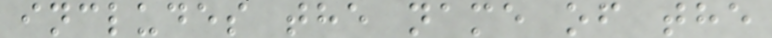includes the name of the
